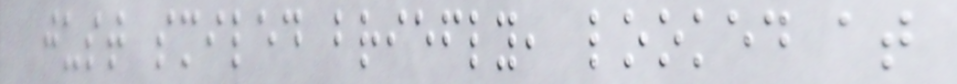just smiled briefly, looked at
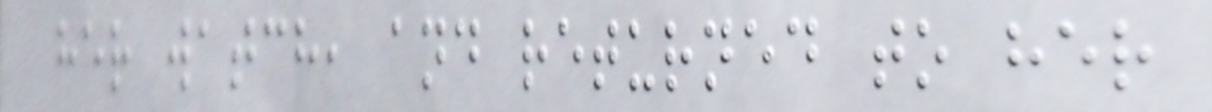her watch, and returned to her
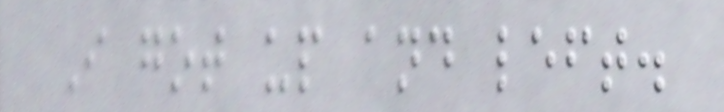I got up and left.
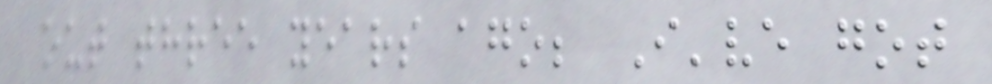out three years ago; I've got
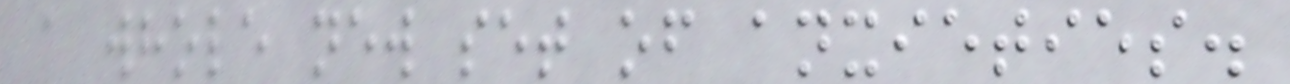a whole new set of anxieties.
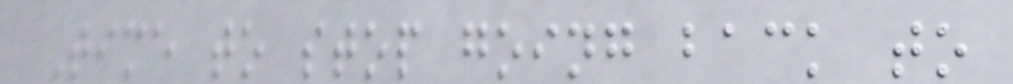Time to stop going back to
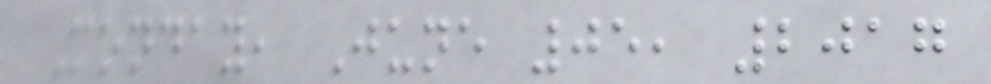Monday, June 05, 2017
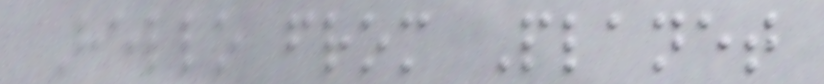Hello from Planet
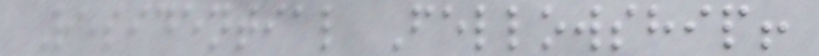Residential Fellowship!
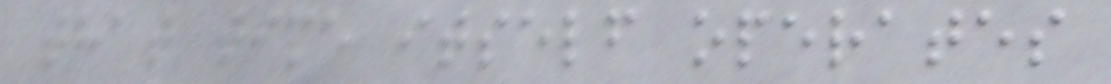that time itself operates
